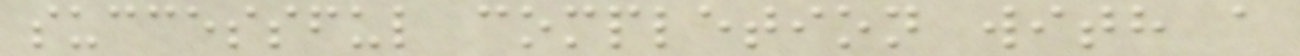successful completion with a
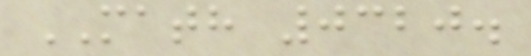MATH 0320.
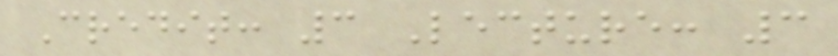Credit: 3 Lecture: 3
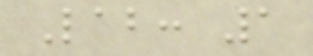Lab: 1
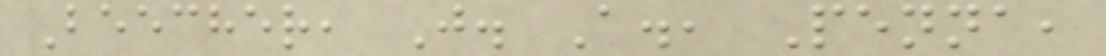Beecher, J. A., Penna,
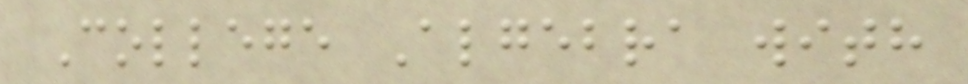College Algebra with
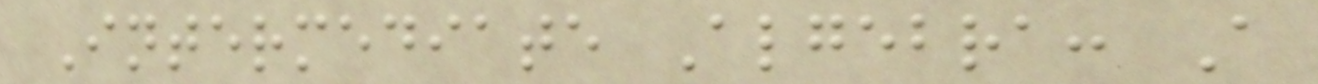Intermediate Algebra: A
